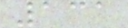131
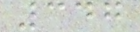347
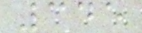345
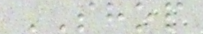SHOP
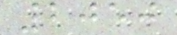2050
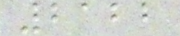2122
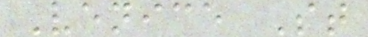Venice St
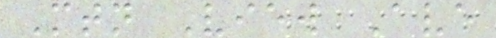Mtn View Ave
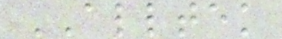ALLTEK
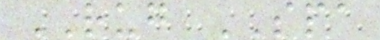RUG SPA
